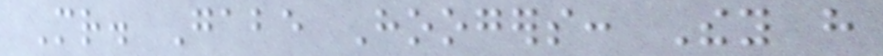Mr. Gabe Hoogers: They have
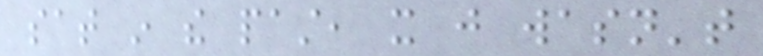sat in the past, it just wasn't
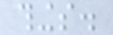things.
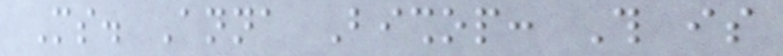Ms. Anna Bishop: This is
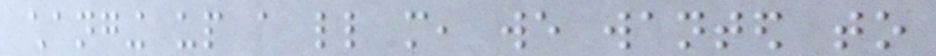changing up a little more, we wanted to
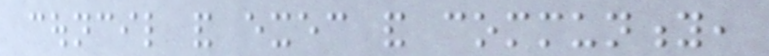council and exec and community,
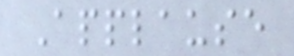Applause
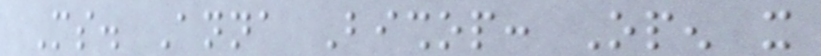Ms. Anna Bishop: Open it
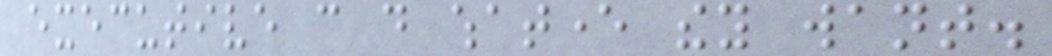executive can do whatever they want.
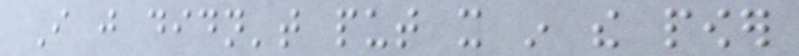I just didn't put it in the power
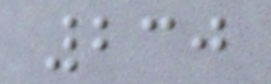230
